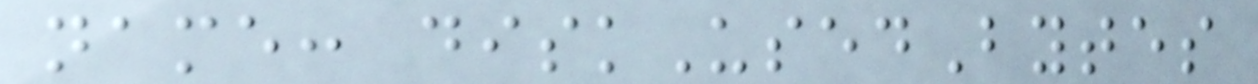name: diskUsedBytes
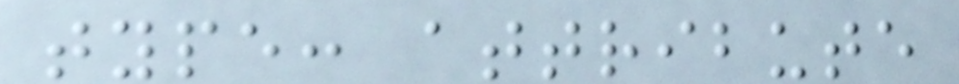type: attribute
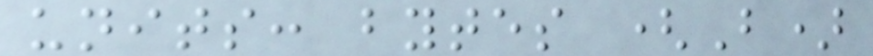units: bytes (B)
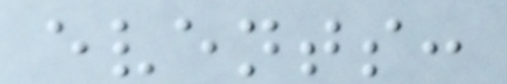events:
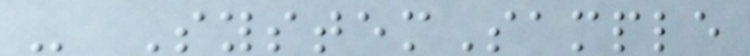- SystemSample
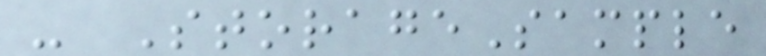- StorageSample
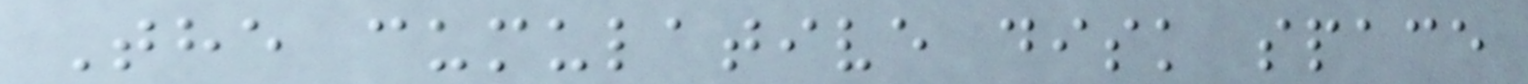The cumulative disk space
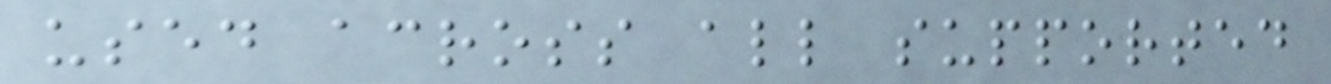used across all supported
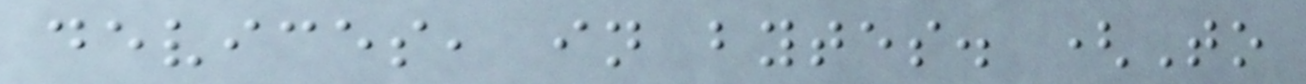devices, in bytes. (To
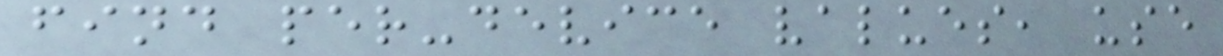find per-device values, use
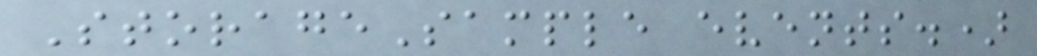StorageSample events.)
